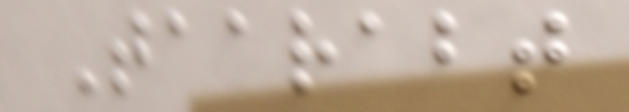Taarabt
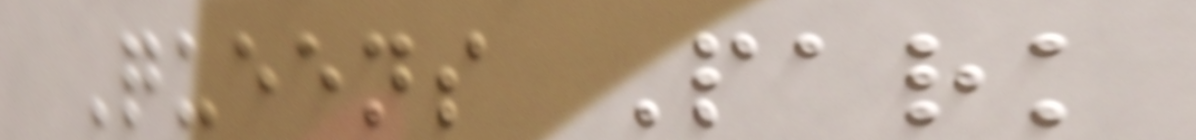Queens Park
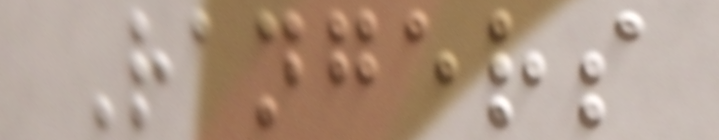Rangers
